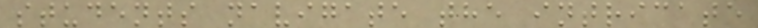students navigate the intricate
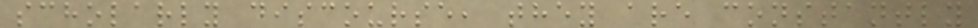scholarly discourse, they are constantly
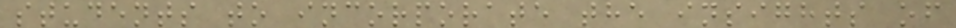students to incorporate the insights of
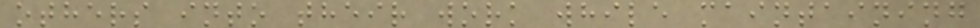others into their work while maintaining
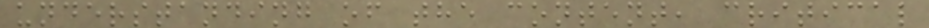understanding of the content, critical
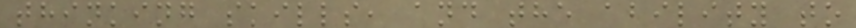thinking skills, and the ability to
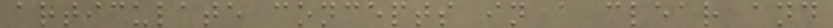articulate concepts in a clear and
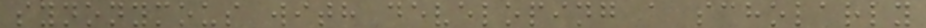synonymous with developing a scholarly
